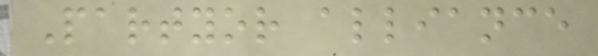Partyor alliance
